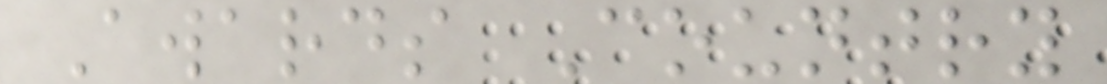Awards Country
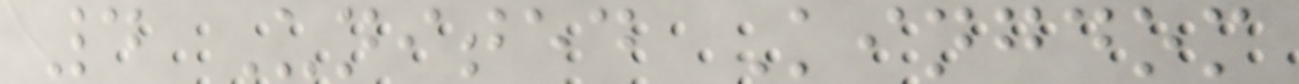4 United Kingdom
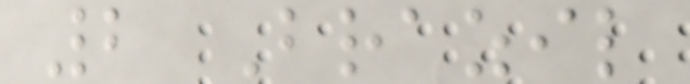2 Brazil
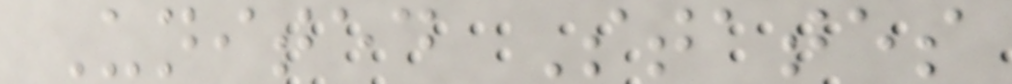United States
